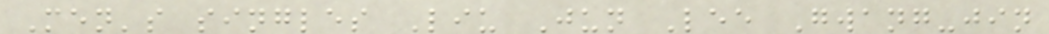Men's singles Liu Jun Lee Gwang-jin
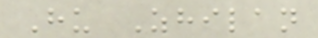Hu Zhilan
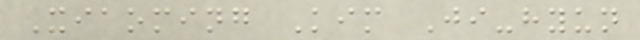Xiaoming Kim Ji-hyun
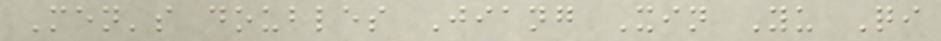Men's doubles Jiang Xin Yu Qi
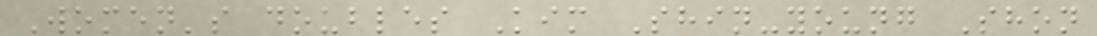Women's doubles Kim Shin-young Shon
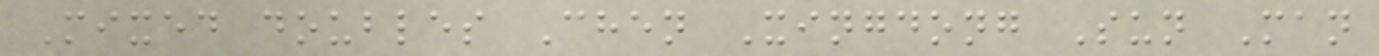Mixed doubles Chen Xingdong Sun Man
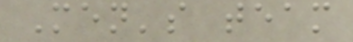Men's team
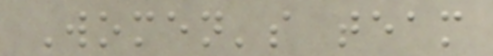Women's team
